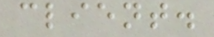client.
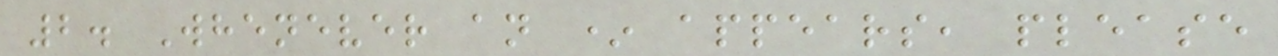2. Whenever an * appears, please
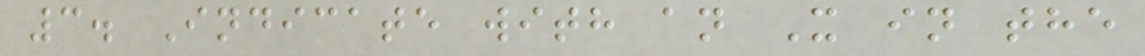3. Indicate with an X in the
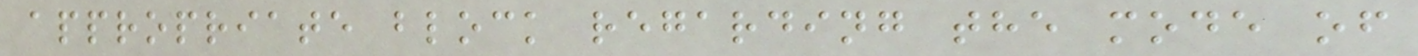appropriate block regarding the mode of
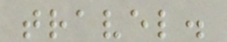travel.
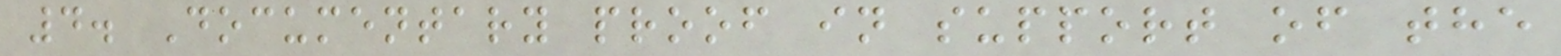4. Documentary proof in support of the
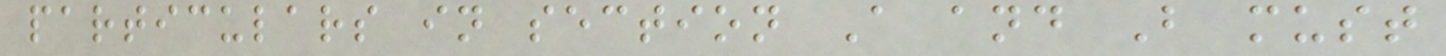particulars in section A and B must
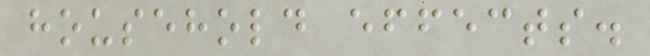household effects.
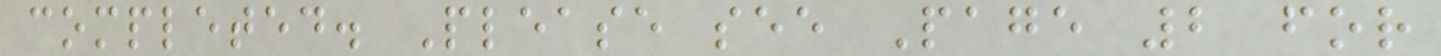completed. Please see Page 2 for
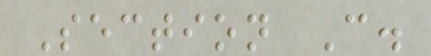Section C.
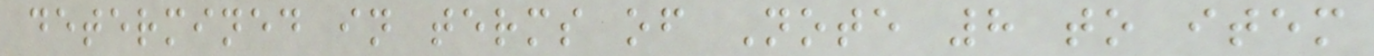determined in terms of Note 8 to item
